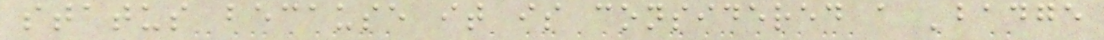status because it is considered a 'badge
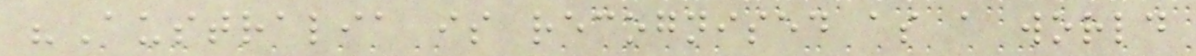"Australia is recognised as a world
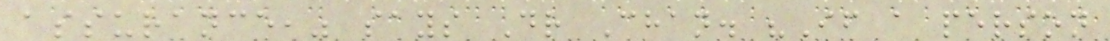assurance," says Dr Chan. "If a person
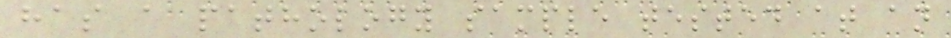has a pathology sample tested at an
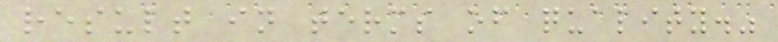result in terms of quality."
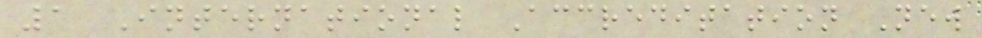1 International Accreditation New
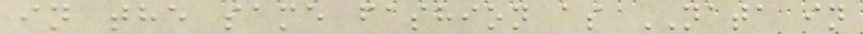in the same fashion as NATA in
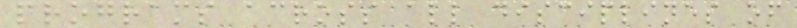programs across all disciplines of
